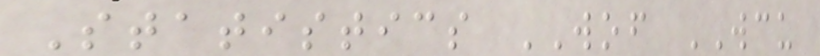Statistics WOF WCU
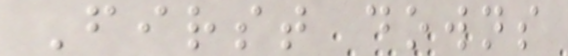First downs
